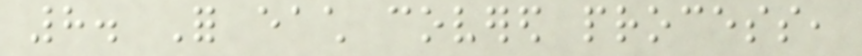8. For each covered process,
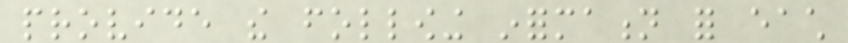provide the following information for each
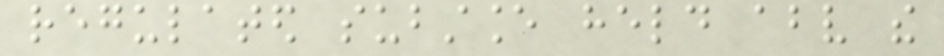regulated substance held above the
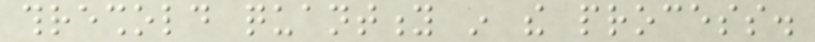threshold quantity in the process.
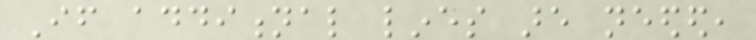If additional lines are needed,
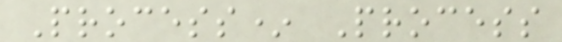Process* Process
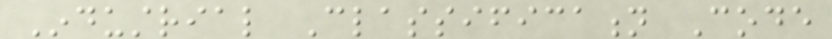Industrial Classification Code
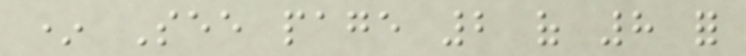* See page 2 of 8 for
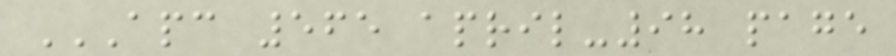APC 565 APRIL-98 PAGE
